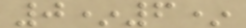0*6*
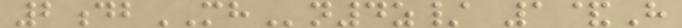2dbMHn4z/ 1&H
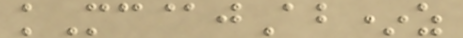kMc@jAb*z
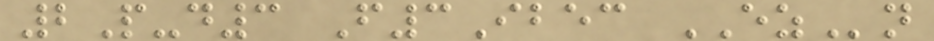2P-d3 F3Ibec EZn
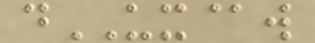dUX@w
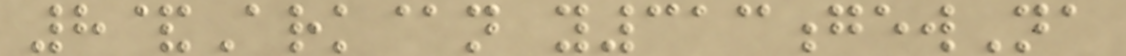8&Ark@n y313gewNa
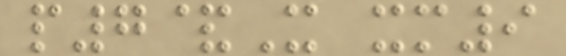p7&X xm9
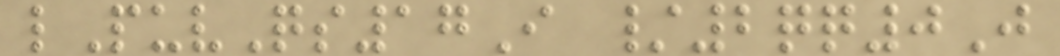lPuvQs17I /2qq0J
